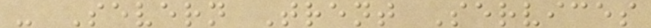- Severn Trent Services
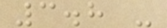3.8 -
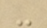-
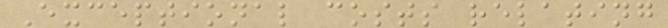Exceptional costs relating
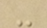-
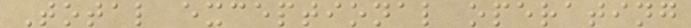Total exceptional operating
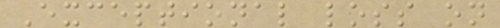Exceptional loss on
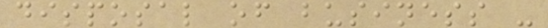disposal of business -
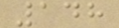148
